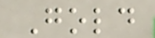Gold
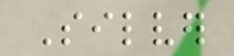Silver
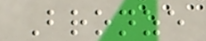Bronze
